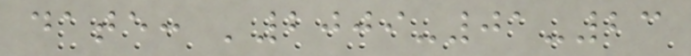date: '2009-01-23
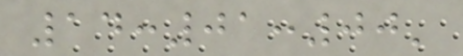14:01:00'
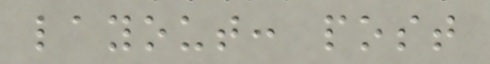layout: post
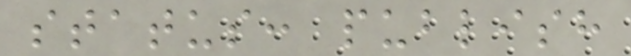status: publish
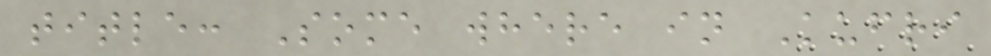title: Some where in Kufri
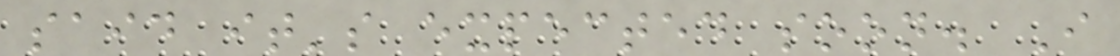said it's expected soon. I
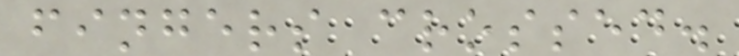fingers crossed.
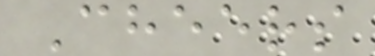Cheers
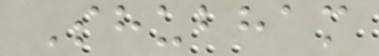Shubham
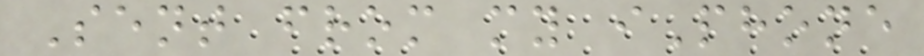Sent from my iPhone
